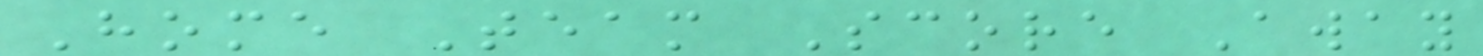Home Team Score Away
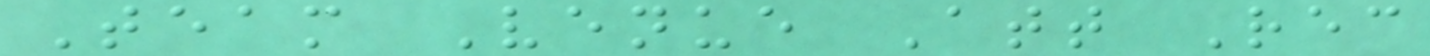Team Venue Att Rec
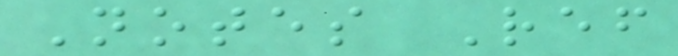Notes Ref
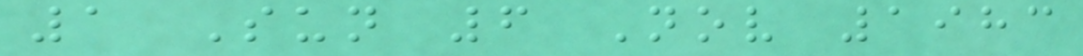1 Sun 6 Nov 1983
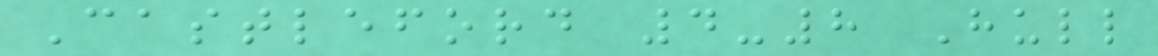Castleford 4-8 Hull
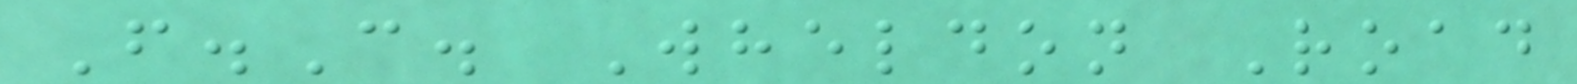F.C. Wheldon Road
